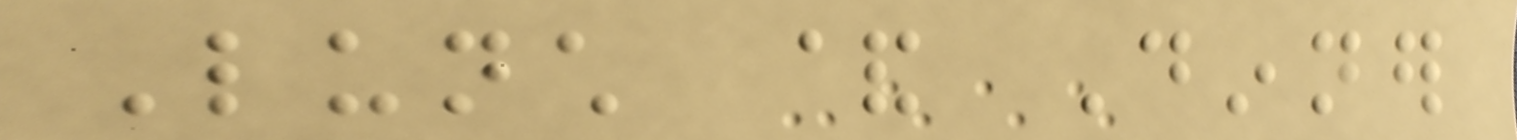Lunch & Dinner
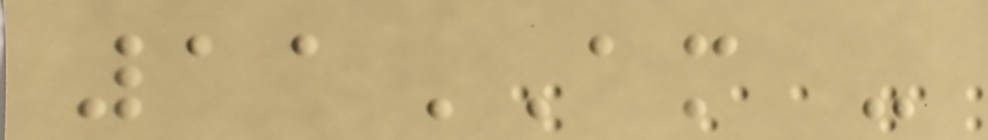11AM -
